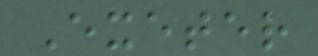Exeter
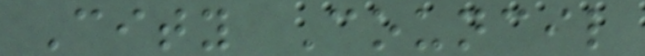City Council
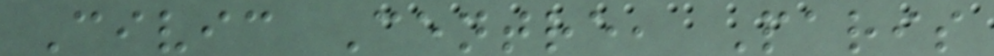Civic Centre, Paris
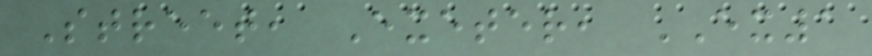Street, Exeter, EX1
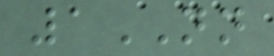1NN
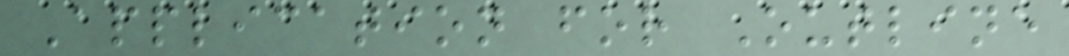Application for Outline
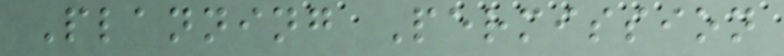Planning Permission
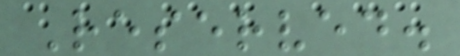Reserved.
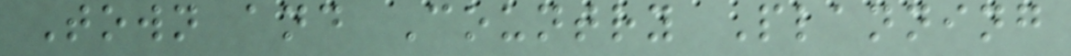Town and Country Planning
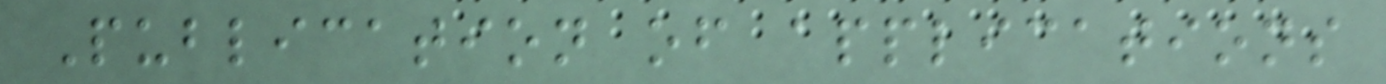Publication of applications
